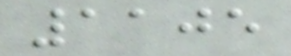1105
